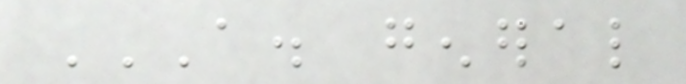A. GENERAL
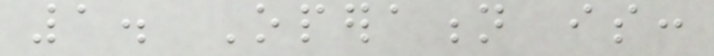1. Operation is:
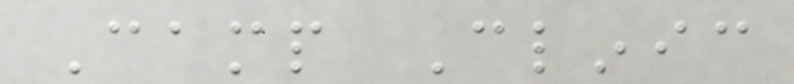Camp Clinic
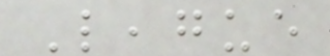League
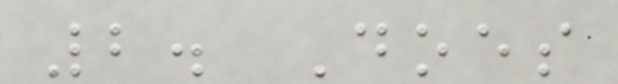2. Does
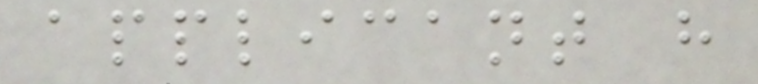applicant have
